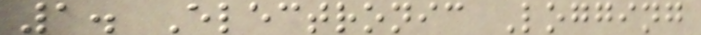1. Electronic Logging
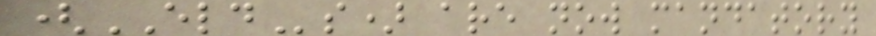(ELDs) are now mandatory
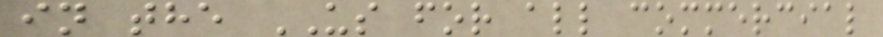in the US for all commercial
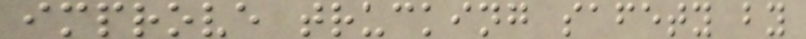improve trucking safety by
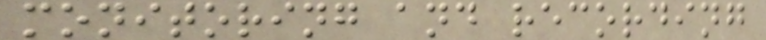monitoring and recording
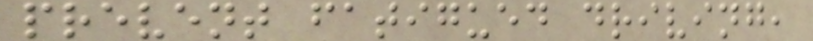prevent fatigued driving,
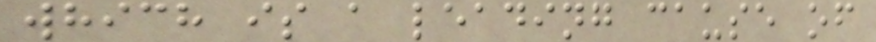which is a leading cause of
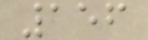156
